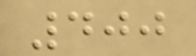400
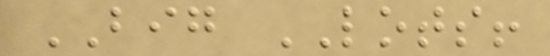BIG LOTS!
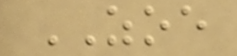ZOE
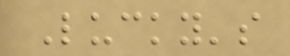Lucky's
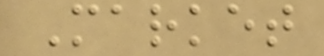Market
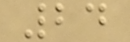24
